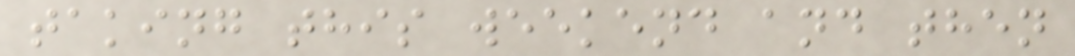taking this weekend and then
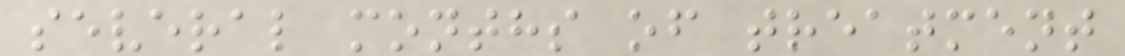several months of treatment
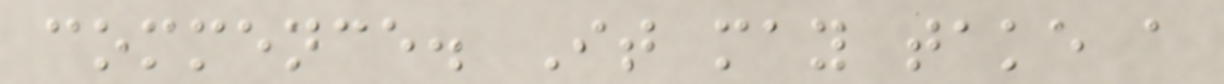commence. It may take a
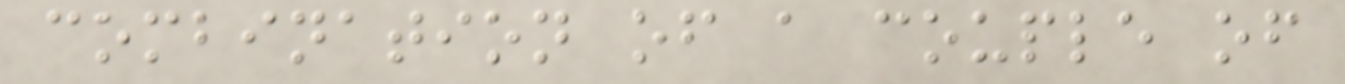combination of a couple of
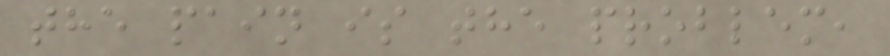the pain is the problem,
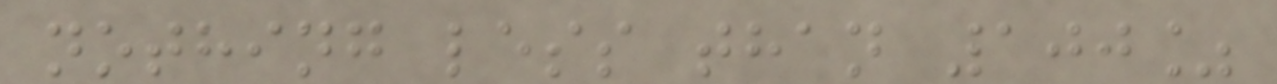nothing less than 100%
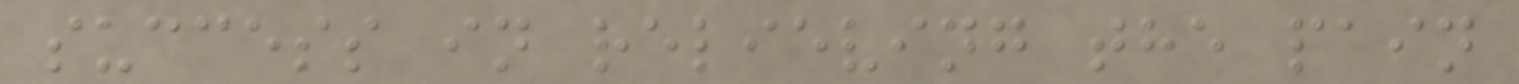success in relieving the pain
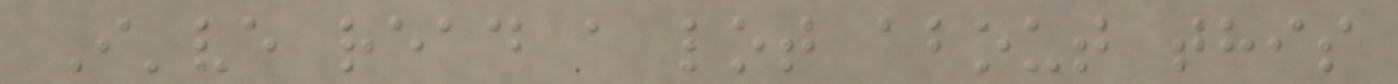I've read a lot about this
